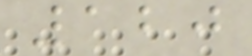120
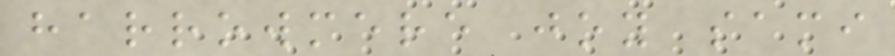harrowmere joy sami
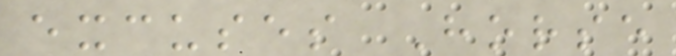excuses Horse
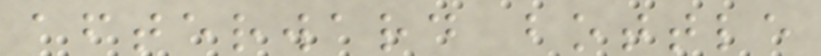afterward bottle
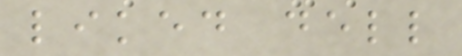liked dell
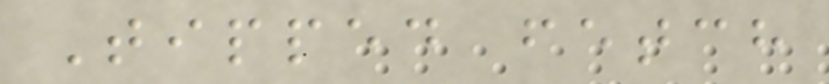Tipped fetch
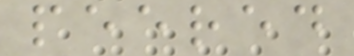peered
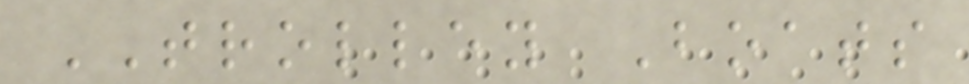TROLLEY Boats
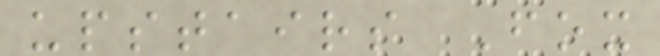upstairs Fox
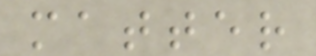matter
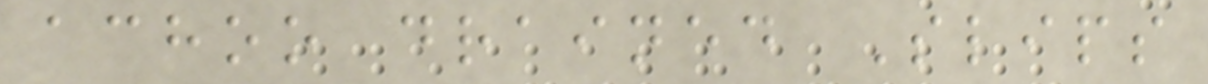achoo drained Slips
